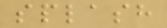splash
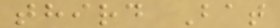third Bat
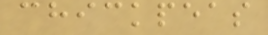chickpeas
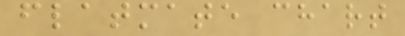flatmate chart
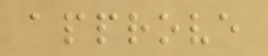approve
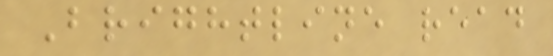Brightline read
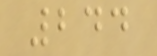244
